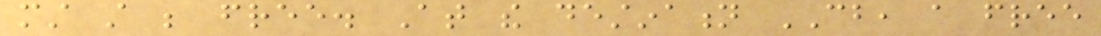must still be free. At the destination CB, a free
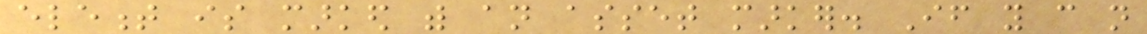element is marked with an asset marker. If you can not
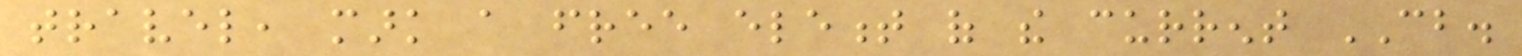travel, mark a free element of the current CB.
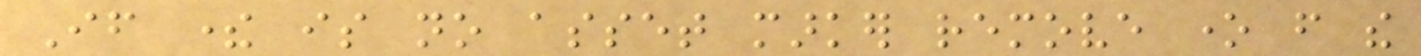If there is no asset marker remove one from the
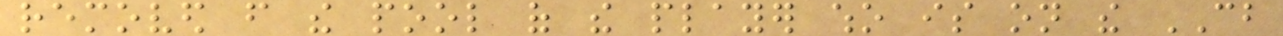removed from the pool of the player who is on the CB
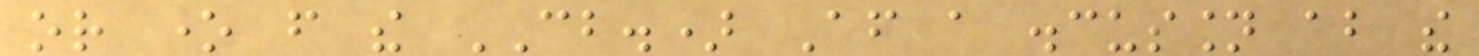or one from the CB.) After a discussion about the
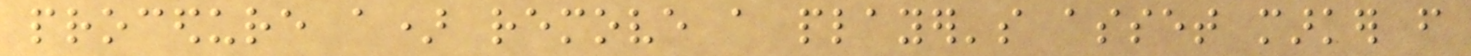procedure a) remove a player's asset marker from
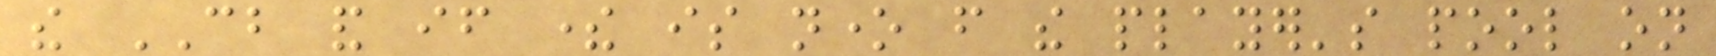the CB and if there is none from the player's pool on
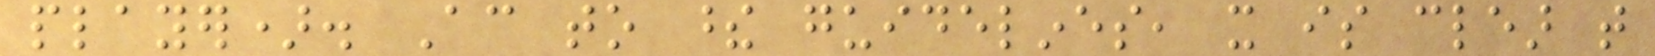player). According to these guidelines, it is clear that
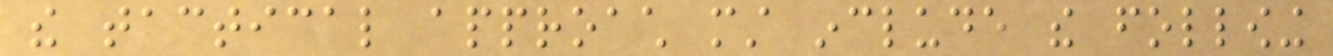the tactical approach must include the following
